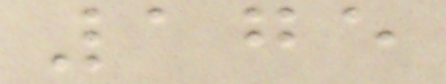175
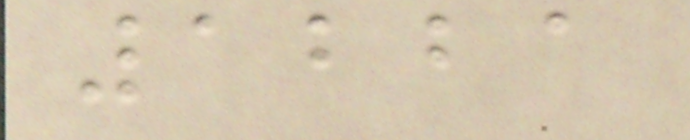1221
